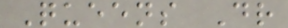Queens Dr
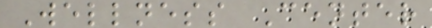Wellness Center
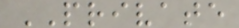PRIVATE
